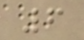6
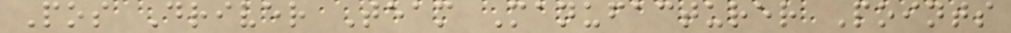Pos Driver Team Manufacturer Points
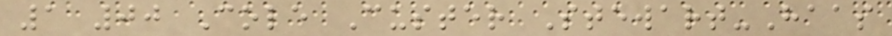1 00 Cole Custer Stewart-Haas
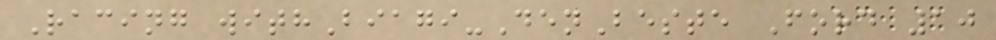Racing withBiagi-DenBeste Ford 10
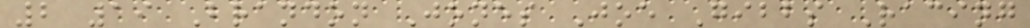2 19 Brandon Jones Joe Gibbs Racing
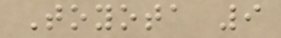Toyota 9
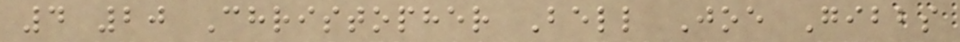4 20 Christopher Bell Joe Gibbs
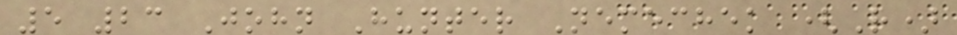5 23 John Hunter Nemechek (R)
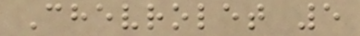Chevrolet 5
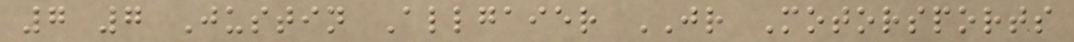7 7 Justin Allgaier JR Motorsports
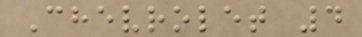Chevrolet 4
